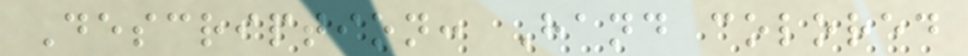Description: Hand colored
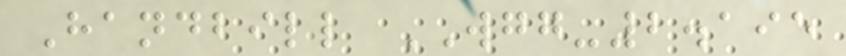Handbill WGG-2.195
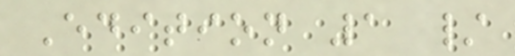Edition 1 /
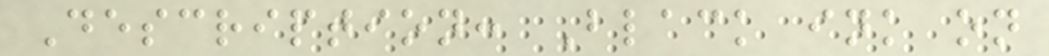Description: Black ink on
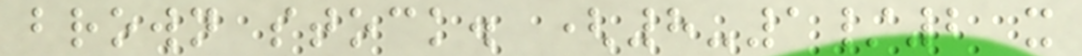brown stock. (8-1/2 x
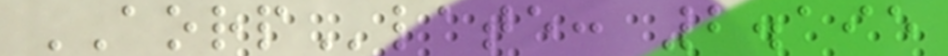AORPlate: 2.195
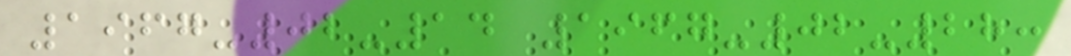1967-02-14 1967-02-28:
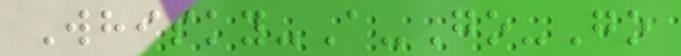Whisky-A-Go-Go
